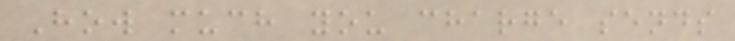How much you charge sends
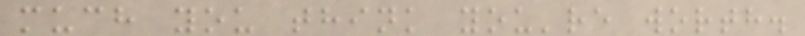much you think you're worth.
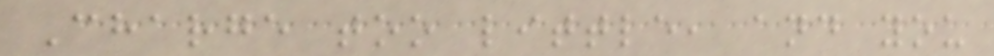Charge too little, and you
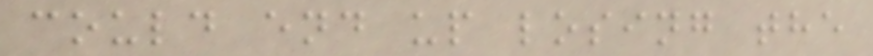could end up losing the
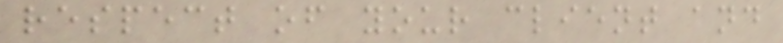respect of your client and
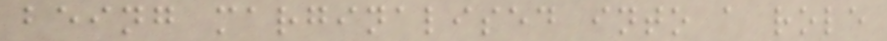being marginalised into a role
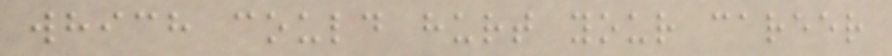which could hurt your career
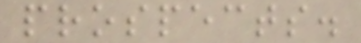prospects.
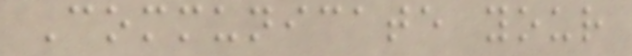Communicate your
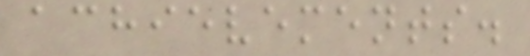achievements.
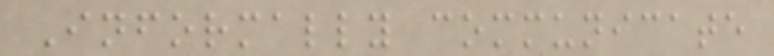Informally communicate
